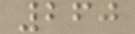260
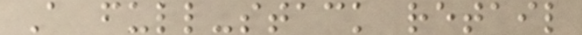A full-stack retail
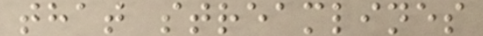that streamlines
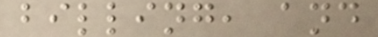billing, and
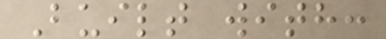Built with:
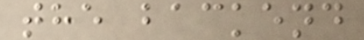the backend
